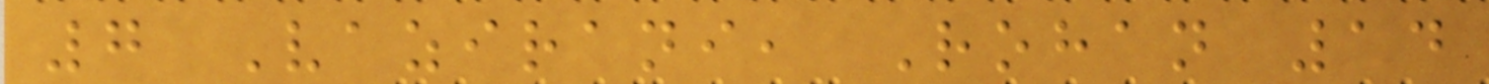7 Vazirani, Rohan 14
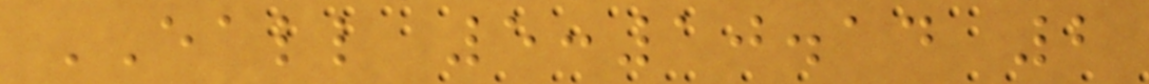EALL 5:10.14 2
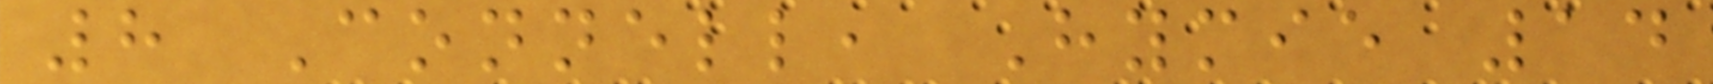8 Connell, Hymie 14
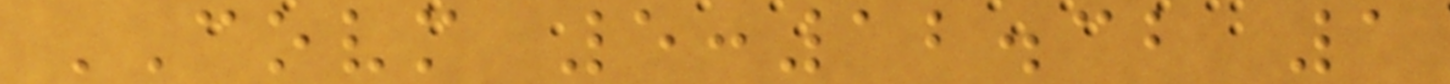COVM 5:12.32 1
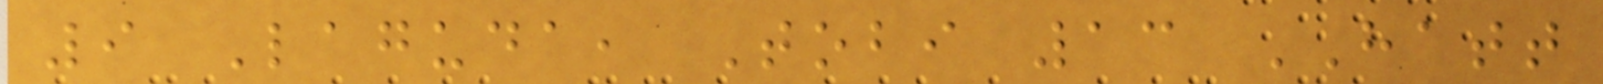9 Laguda, Tobi 13 HATT
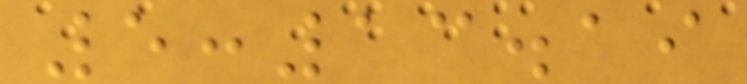5:13.19
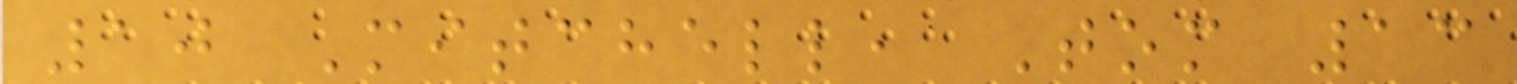10 Mitchell, Tom 13
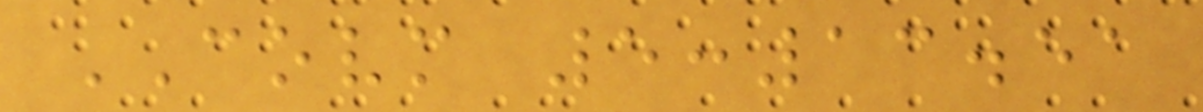COVM 5:13.51
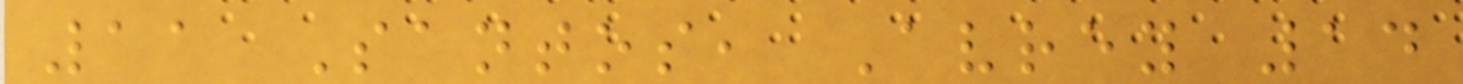11 Santos, Avrey 14
